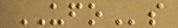UFOs
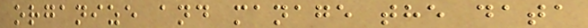organize and manage the data
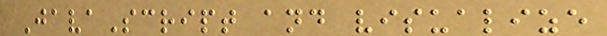JavaScript and visualize
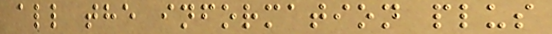all the information plus
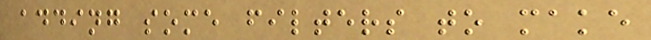adding some filters to make
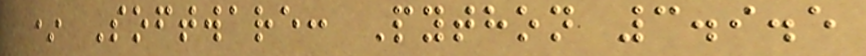* Software: Python 3.9.5
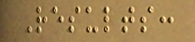Results:
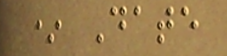* Date
